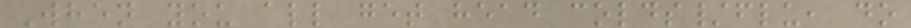When you all get head colds/flu, do
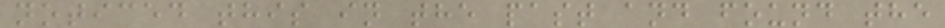noticed this in the past and found the
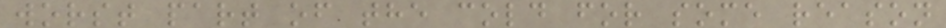worst part of the cold for some reason
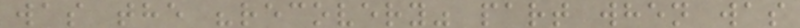was the "recovery" part when was
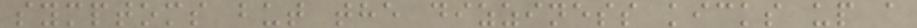symptoms but the dizziness kicks up a
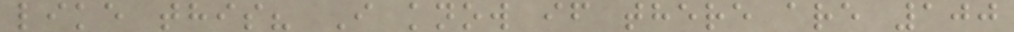like this? I know if there are 100
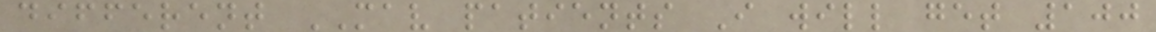different MAV patients I will get 100
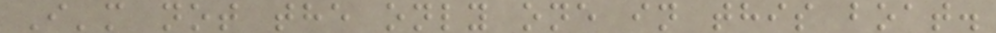I'm not the only one in this boat.
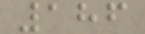186
